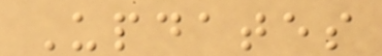Updates
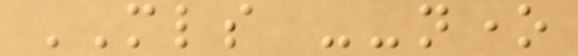MLS --none
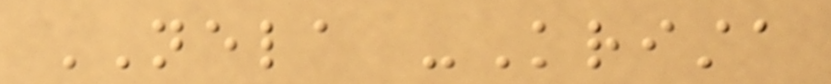NELA -Krista
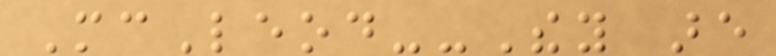McLeod--They are
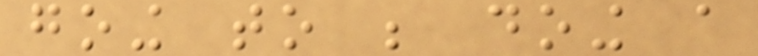going to be doing a
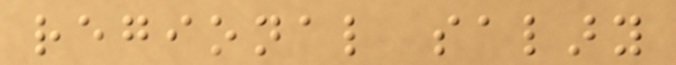regional salary
